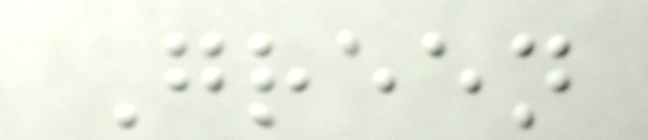Green
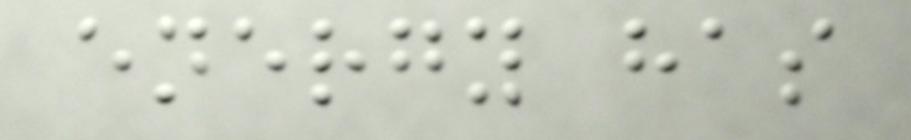energy has
